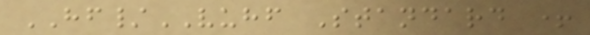HF/VUHF Standard +
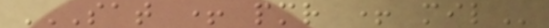SAT + PMR + MIL
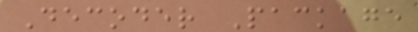Decoder Package
